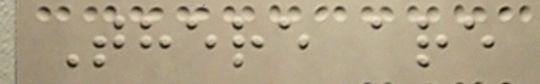There are
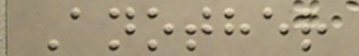Another
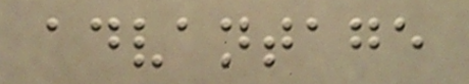advantage
